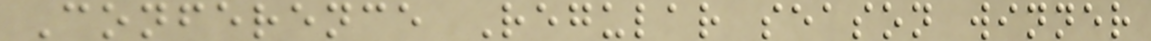Conference Regular season winner
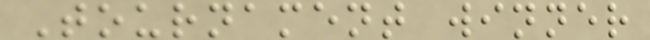Tournament winner
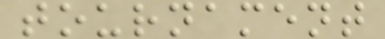tournament
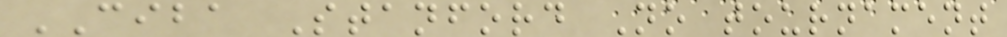CIBA Stanford No tournament
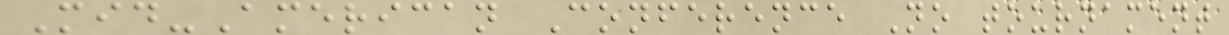Mid-American Conference No tournament
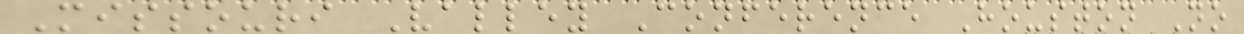Missouri Valley Conference Houston No
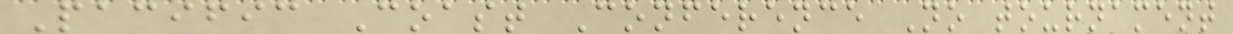Pacific Coast Conference No tournament
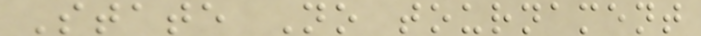State No tournament
